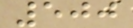500
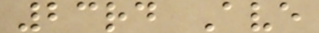23rd Ave
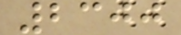2300
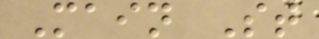Main St
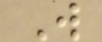W
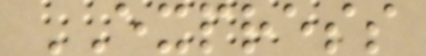EXPRESS
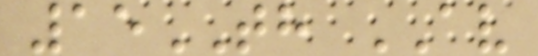15TH AV
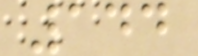144
